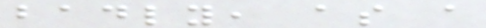badly, as a
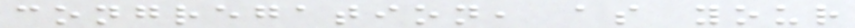congregation, as your
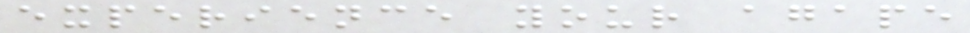experience your agape
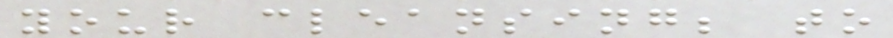your cleansing; to
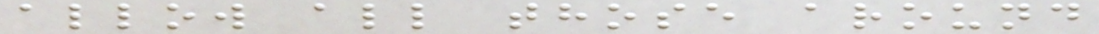allow all those around
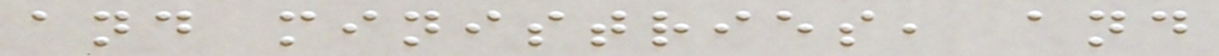and ministries, and
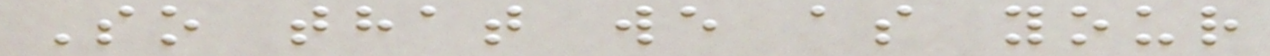So that we as your
